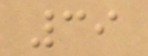39
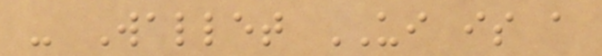- Wallet UI is a
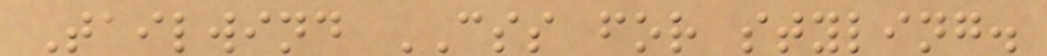Tailwind CSS for styling.
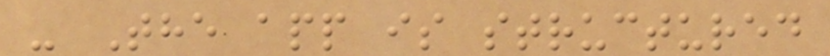- The app is structured
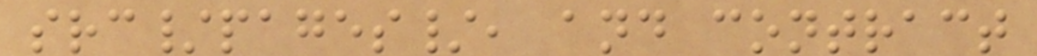src/pages/, and contract
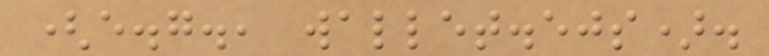(e.g., wallet.ejs).
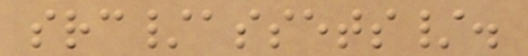src/assets/.
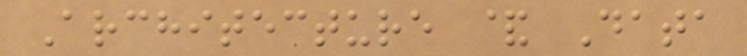Architecture & Data
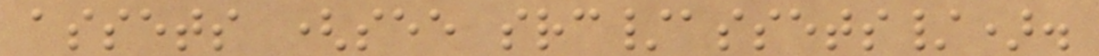assets (see src/assets/).
